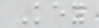Key
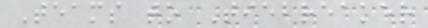Teams to Tiebreaker
